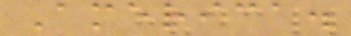America.
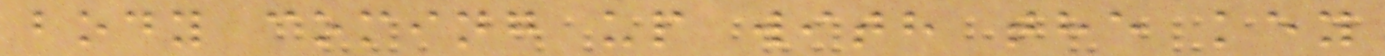body coming up with the key
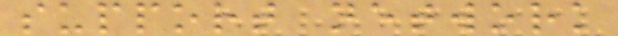support network
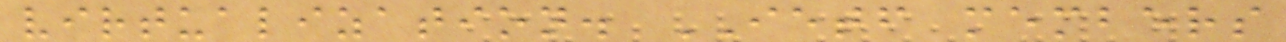virtualization. IETF members
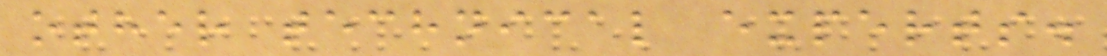other technical experts.
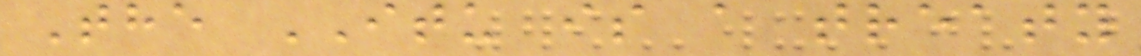The ITU is a treaty
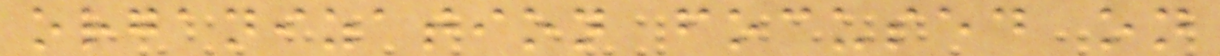organization focused on
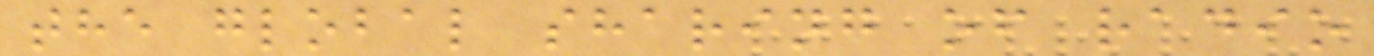the global sharing of radio
